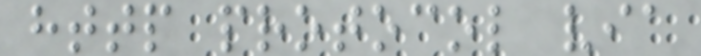http protocol via
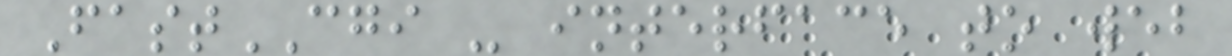FastCGI - interface to web
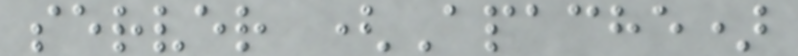server (Apache)
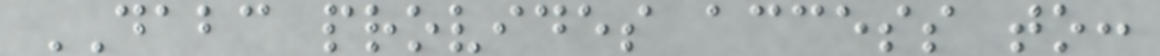DABC provides access to:
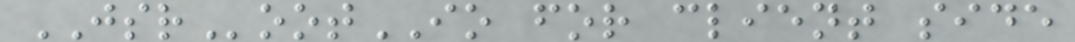JSRootIO for client side
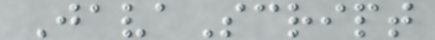JavaScript
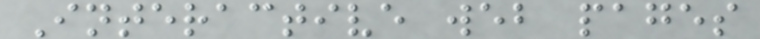Interactive web pages
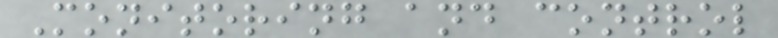Monitoring and control
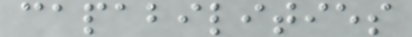capabilities
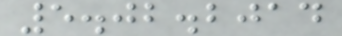5.02.2014
